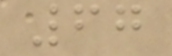67
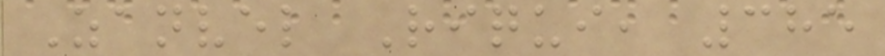Zanvel Riqui, 385
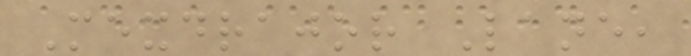Mexdrajor Lane,
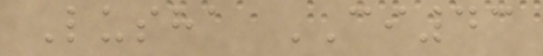Lusha CI43
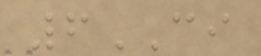6CI
